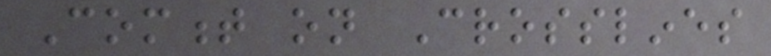Comment on Crosslines
